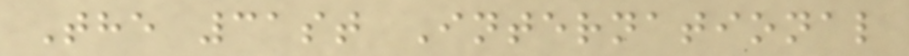The 31st International
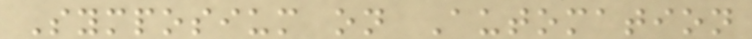Symposium on Automation
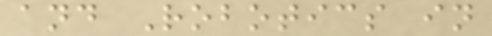and Robotics in
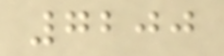7200
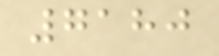7180
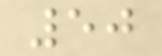50
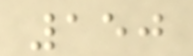150
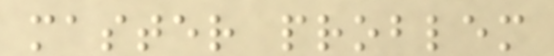master problem
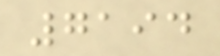7194
